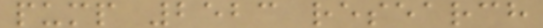pump 2523 research
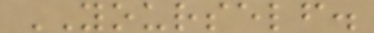YOURSELF.
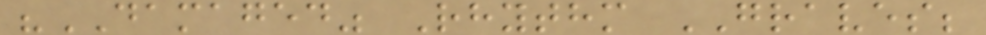"DAMAGED" Rhythm GRAVES;
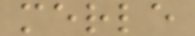merle
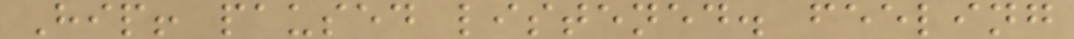Hip! paused listened. feeling
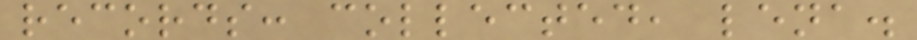records: collected, lena.
